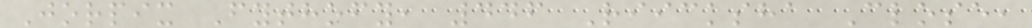Jorpix Fythofy, 446 Riicksha Close,
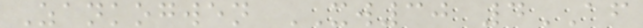Zankogwen XW30 4AF
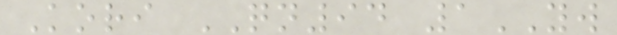Kori QN94 1YW
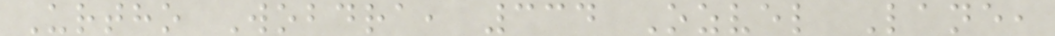Urtho Wobdra, 334 Ozvel Lane,
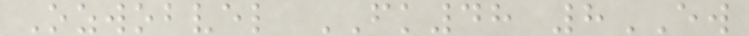Ozwobvel FK48 8EW
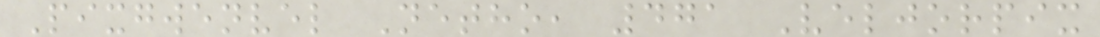Pixgwenvel Netho, 471 Veljorpix
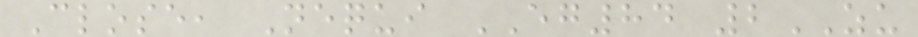Close, Nequi EG84 2ZU
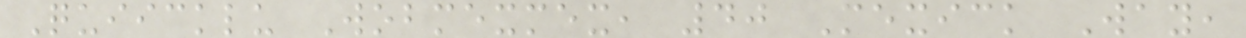Quiicklu Wobmexmex, 40 Mexick Way,
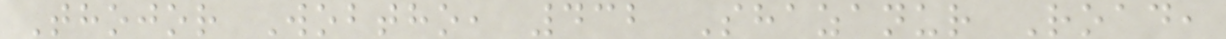Thojor Wobtho, 432 Shazanur Road,
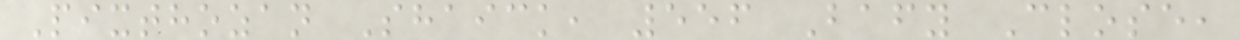Pixthozan Shaick, 556 Bafy Close,
